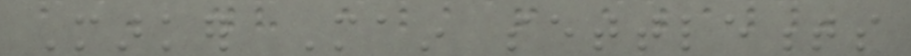Marker Main settlements
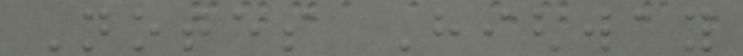Notes Highway
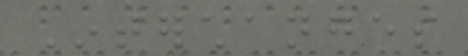Interchanges
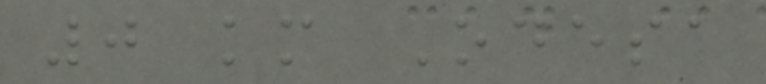0 km Odesa
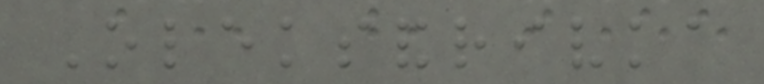Oleksandrivka
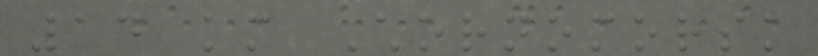14 km Chornomorsk
